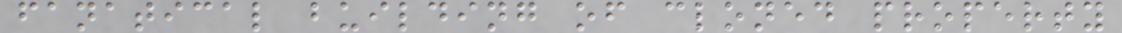fanatical building of cloned property
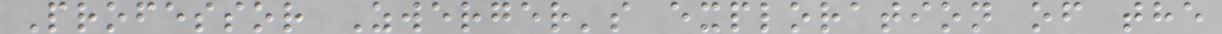Professor Zwerger's exploration of the
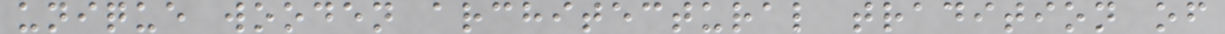unique wooden architectural tradition of
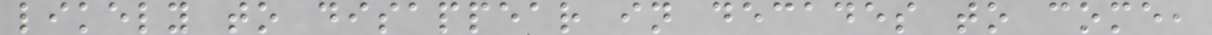likely to disappear in decades to come,
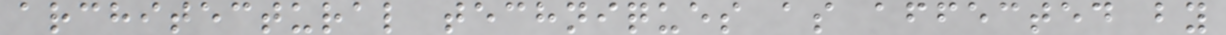architectural techniques as affected by
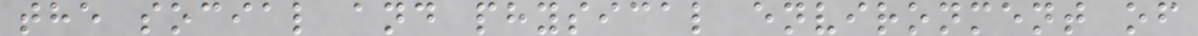the social and physical environment of
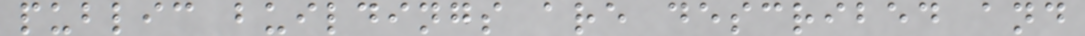public buildings are described and
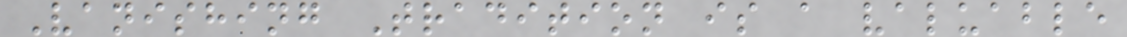Vanishing Tradition is a valuable
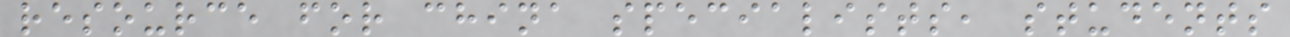resource for china specialists, students
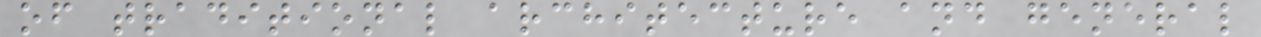of traditional architecture and general
